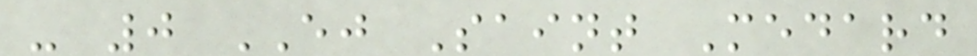- 0 EJ Saint Medard
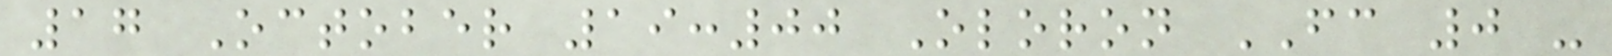17 October 19:00 Oloron FC 0 -
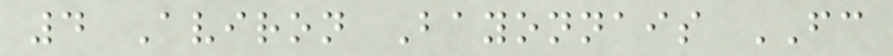4 Aviron Bayonnais FC
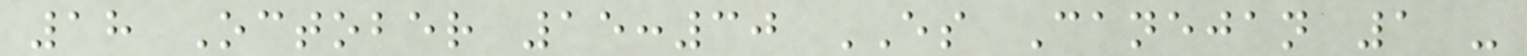18 October 15:30 ES Canejan 1 -
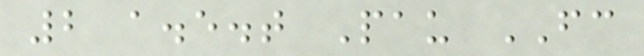2 a.e.t Pau FC
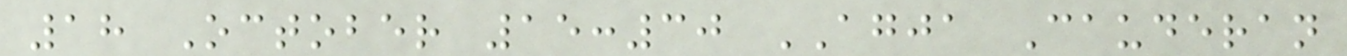18 October 15:30 AGJA Cauderan
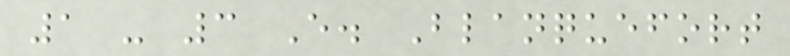1 - 3 E. Blanquefort
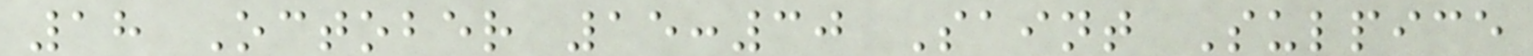18 October 15:30 Saint Sulpice
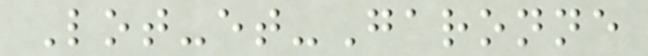Lot-et-Garonne
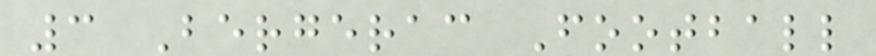3 Bergerac Football
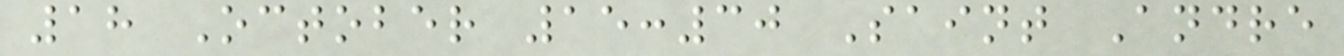18 October 15:30 Saint Andre
